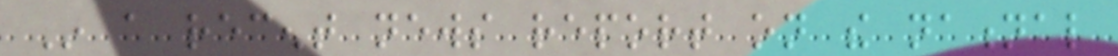In a recent news report on the national
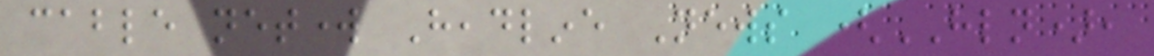cable network Headline News (HLN),
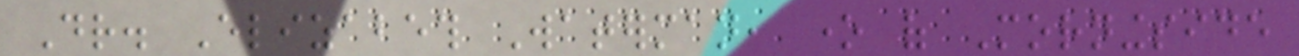Dr. Elizabeth Waterman, one of Morningside
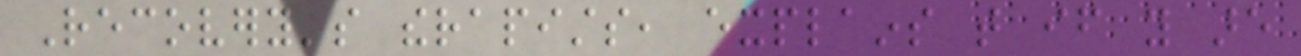Recovery's therapists, explains that if you are
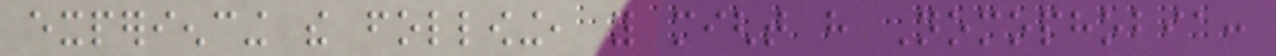experiencing the following, you might have Nomophobia:
